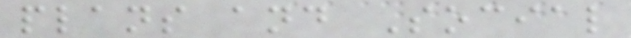plans and Social
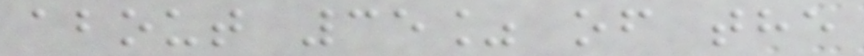about 35% of the
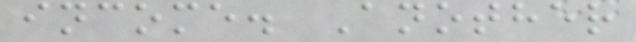income. Another
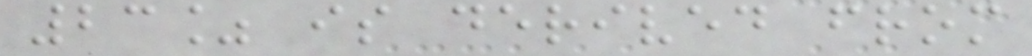23% is derived from
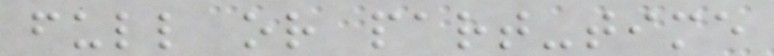full or part-time
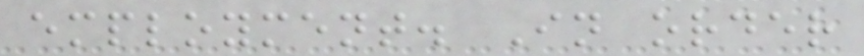employment. In order
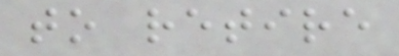to retire
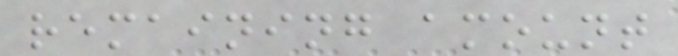remaining amount
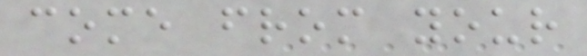come from your
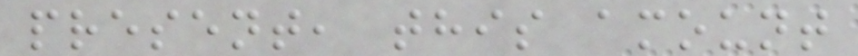present, this amount
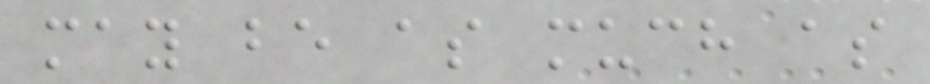may be as much as
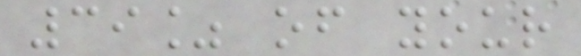39% of your
